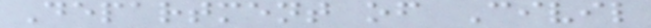Department of Civil
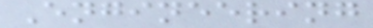Engineering
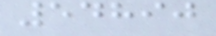54890
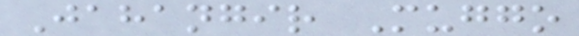Jahangir Muggo
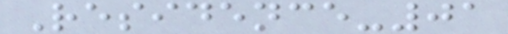Residence-01
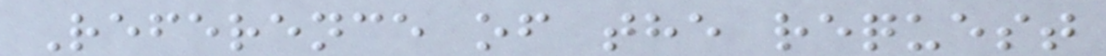Reference of the request
